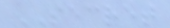SECRET
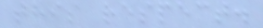this respect.
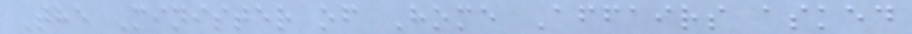The Minister of Home Affairs asked
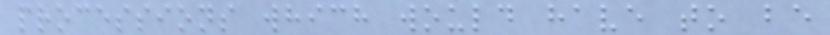processions which would have to be
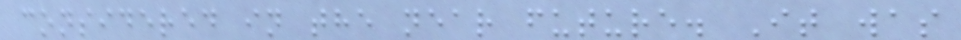considered in the near future. It was
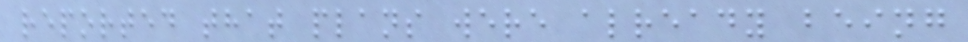reported that plans were already being
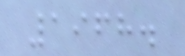1968.
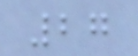27
